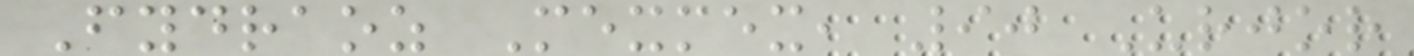Fydraoz Mexmex, 90 Urjor
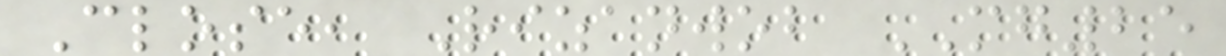Close, Rizanwob MG25
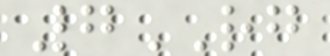7RG
